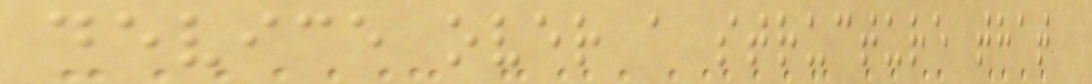device over a structure that
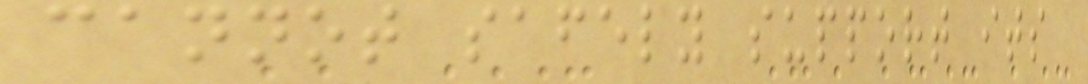cannot safely support its
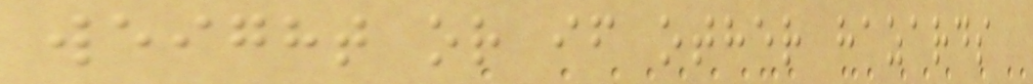weight or if other hazards
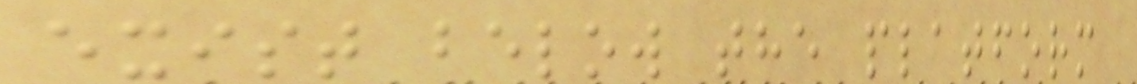exist below the platform
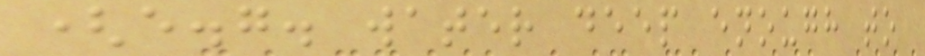(e.g. water deep enough to
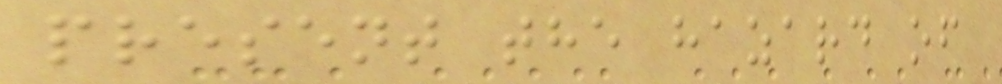present the hazard of
